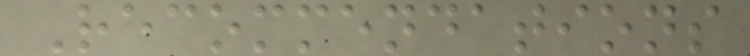Recommendations
